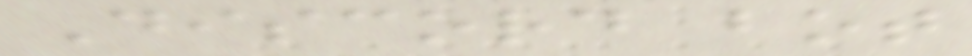Discord bot
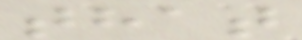that
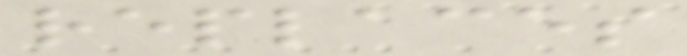replaces
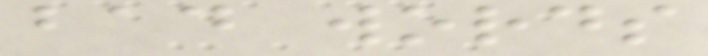bad words
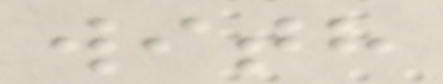with
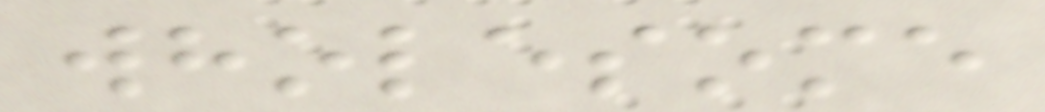wholesome
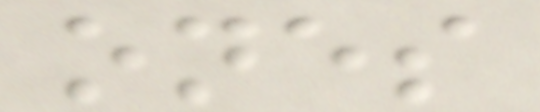ones
